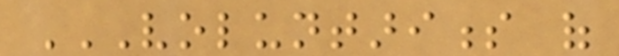VOLUNTARINESS OF
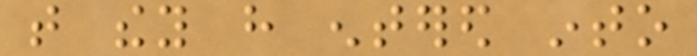that they have entered into
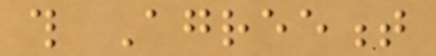this Agreement
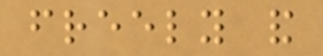freely and
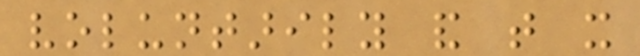voluntarily and that it
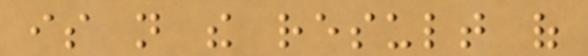is not the result of
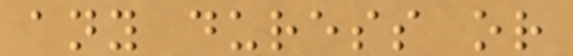any duress or
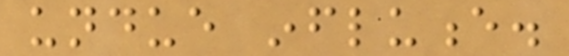undue influence.
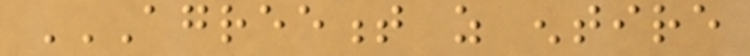AGREEMENT AS ENTIRE
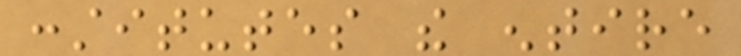constitutes the entire
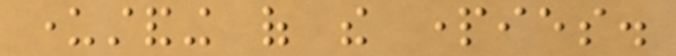understanding of the parties.
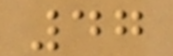47
